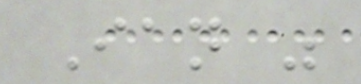Ian was
